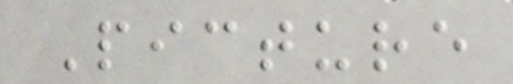Picture
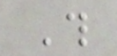This
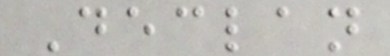Declan
